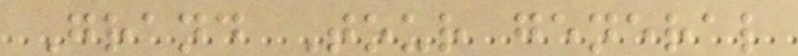Grand Tour general
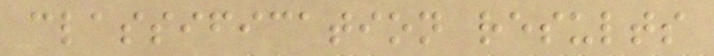classification results
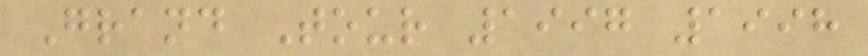Grand Tour 1997 1998
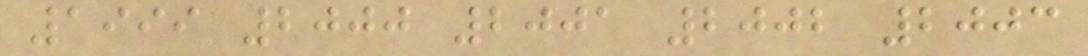1999 2000 2001 2002 2003
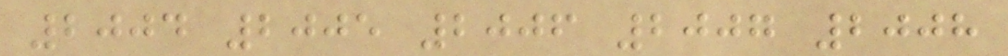2004 2005 2006 2007 2008
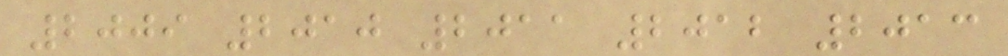2009 2010 2011 2012 2013
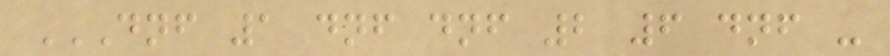DNF 1 DNF DNF 2 6 DNF -
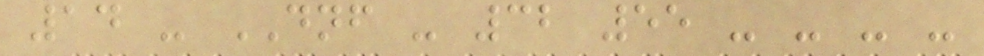14 - DNF - 32 55 - - - -
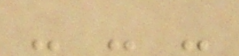- - -
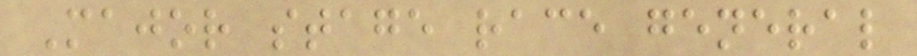Major stage race general
